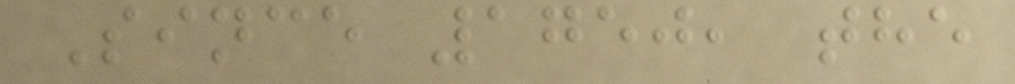Since 1750, the
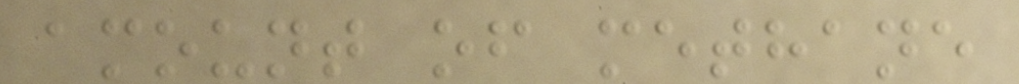amount of methane
